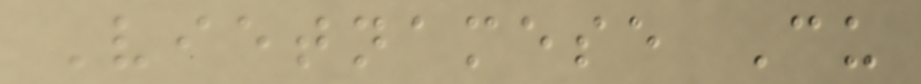Vietnamese Cu
